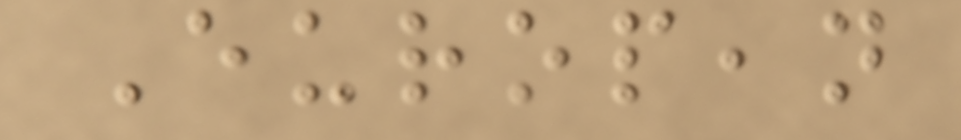European
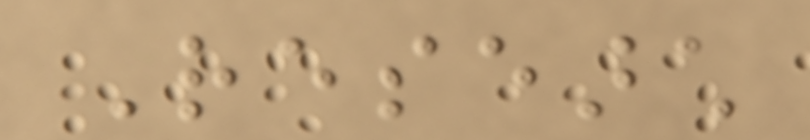Research
